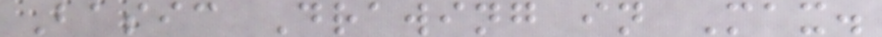Basic Drawing in Max.
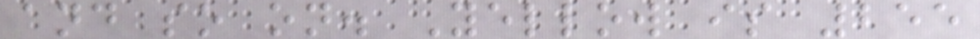and so on. Yellow is 255
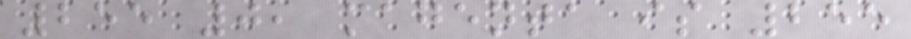255 0, magenta is 255
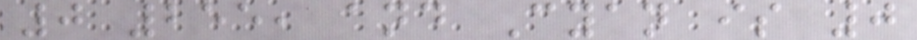0 255, and Cyan is 0
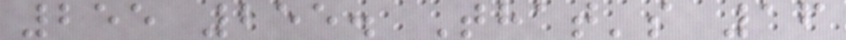255 255. That's 16
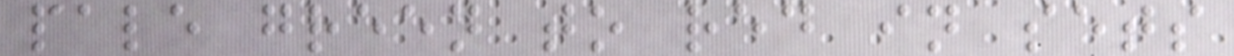pale green to red in sets
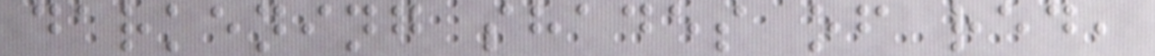darkening shades of red,
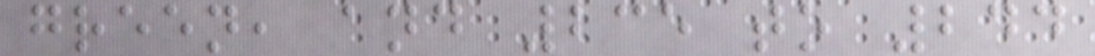green, and 235 to 244
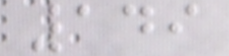149
